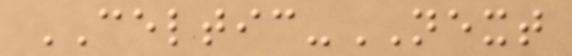CELTIC-NEXT
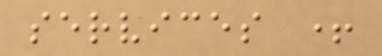services +
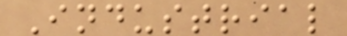Industrial
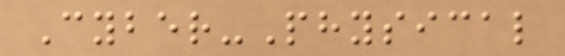Cyber-Physical
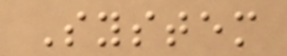System
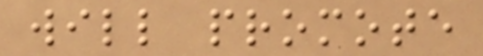will promote
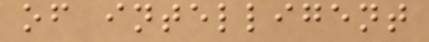of intelligent
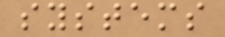systems
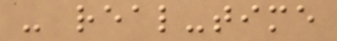- real-time
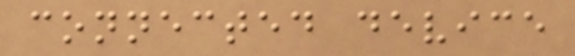connected device
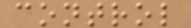control
